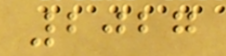2027
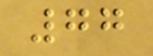77
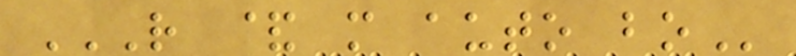R & M AUTO BO
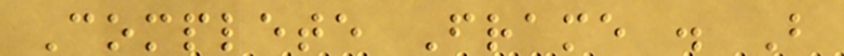Complete Frame . B
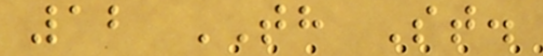12 TH St.
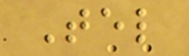Tel
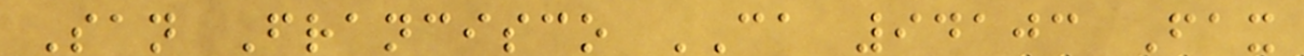San Francisco CA 94103 Fax
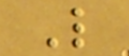L
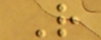R
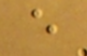e
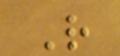R
